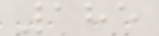185
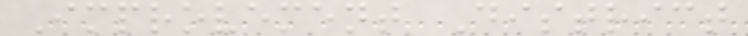Improvement District
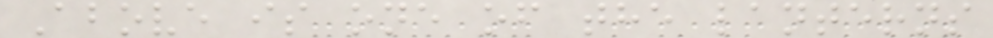Above is one of the lanterns
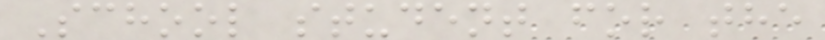School student for the
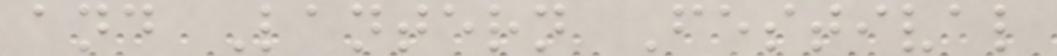and Lantern Festival
